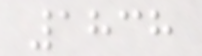1838
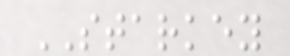STARKEY
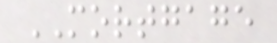MORTGAGE
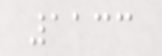1133
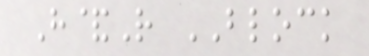H&R BLOCK
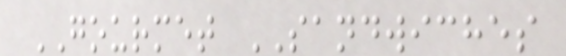GOURMET SANDWICHES
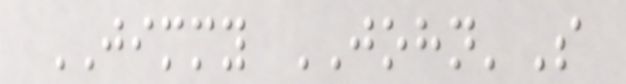JIMMY JOHN'S
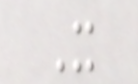X
